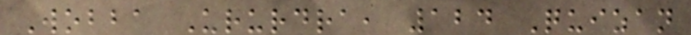Wobba Ururdra, 124 Quizan
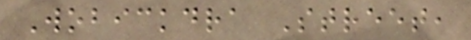Wobickdra Street,
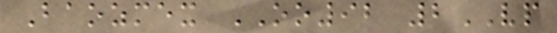Baozmex OO92 2VP
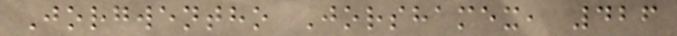Jorgwentho Jorshamex, 426
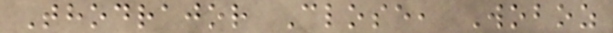Thodrajor Close, Woboz
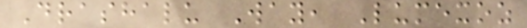Drashalu Way, Lumexoz
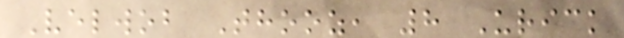Velwob Thooz, 8 Urick
